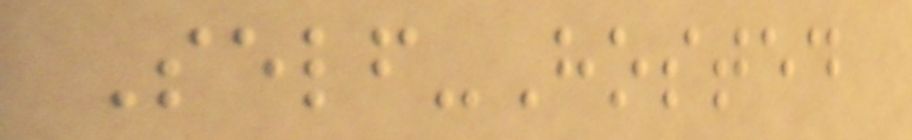Self-Hosted
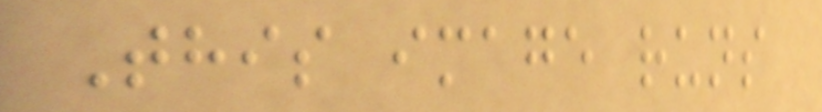This image runs
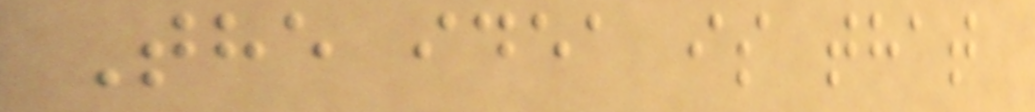The idea is that
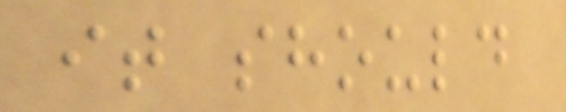it should
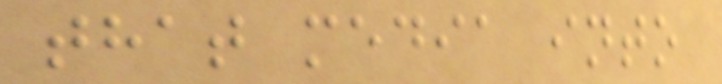that media into
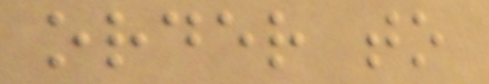order to
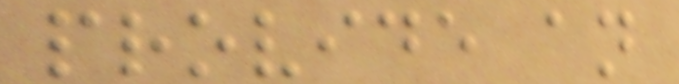provide an
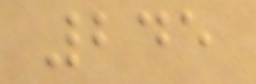245
